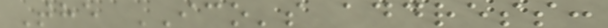The ICO's address:
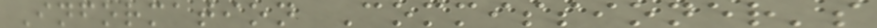Information Commissioner's
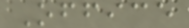Office
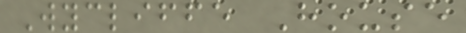Wycliffe House
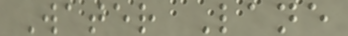Water Lane
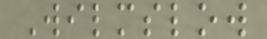Wilmslow
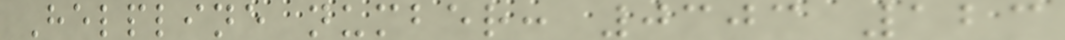Helpline number: 0303 123
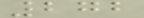272
